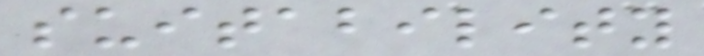suitability
